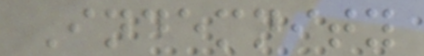Indemnity
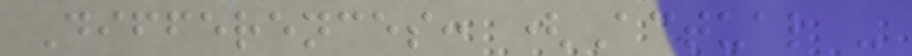Differences: (Actual -
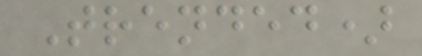Trended)
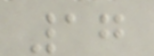17
